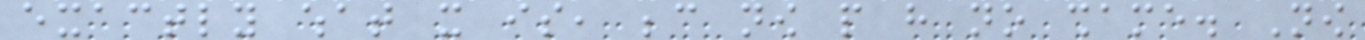exactly what it is, because now people have no shame. Now
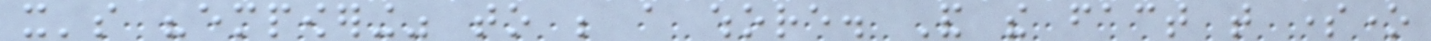it's "empowering" to be a whore. And the fact that someone
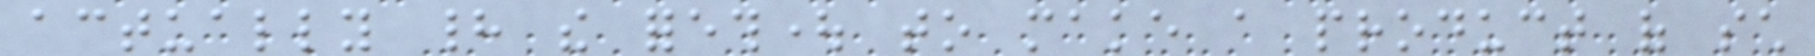actually had the forethought to make a product of such
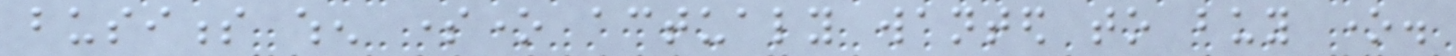business when someone actualy wanted to buy one.
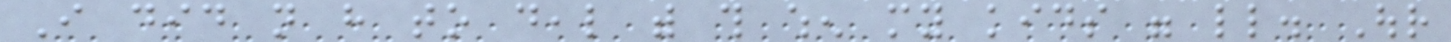I did not have to deal with this when my kids were little. Our
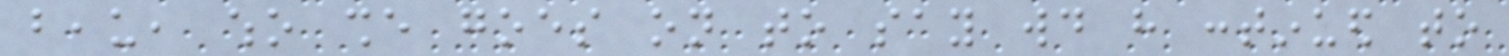beau, who she goes on to say would have continued to
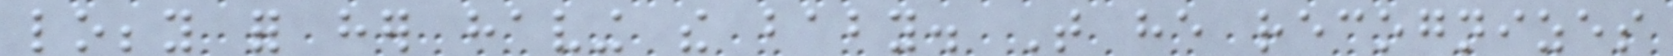lobby for her having the baby. That he recognizes
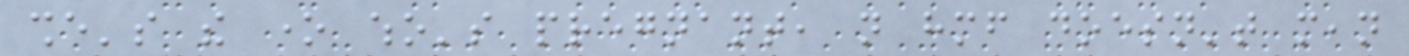she's the one who's pregnant, not himself doesn't mean
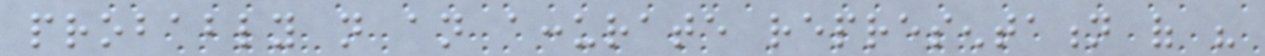probably not an accurate representation of his
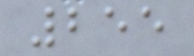255
